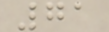71
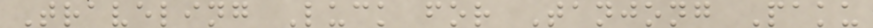Traveling Luck for Tanjong Paku
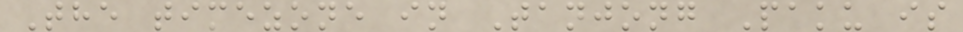The timezone in Tanjong Paku is
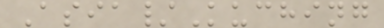Asia/Kuching
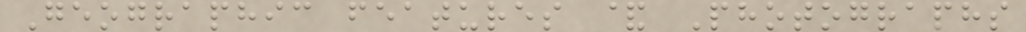Geographic features & Photographs
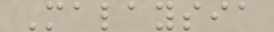Malaysia
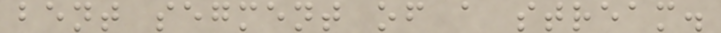bent segment of a stream.
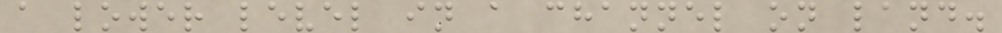a lower level in a channel on land.
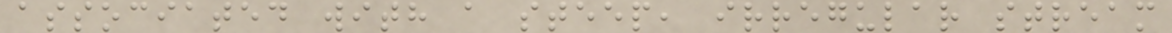associated with a steep, irregular stream
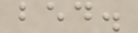bed.
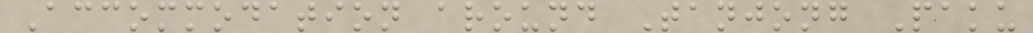Accommodation around Tanjong Paku
